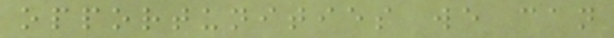opportunities we can
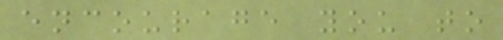encourage you to
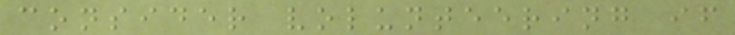consider volunteering if
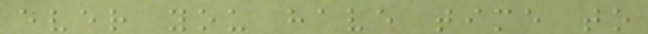ever you have time to
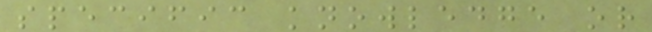specific knowledge or
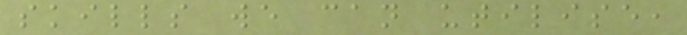skills we can utilise,
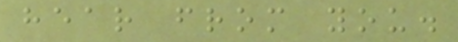hear from you.
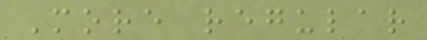More regular
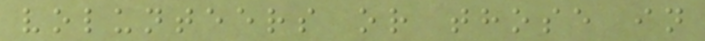volunteers or those in
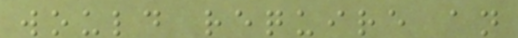would require an
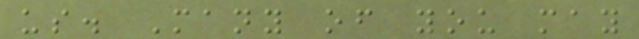us. Many of you may
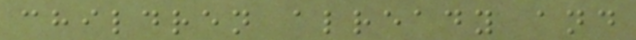children already and
